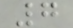7
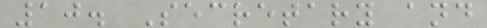10. Secretary and
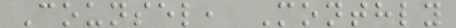Counsel, Monthly
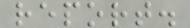report.
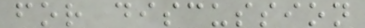for discussion
